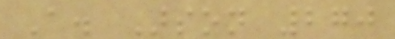A. Arson 270
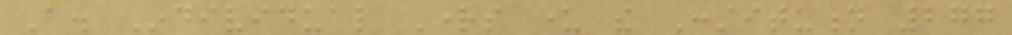A. Individual Rights under the Constitution 277
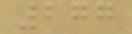277
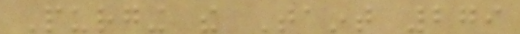Purging the Taint 279
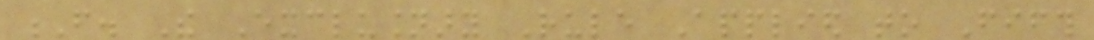F. The Exclusionary Rule Applied to Fifth
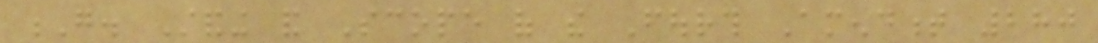G. Standing and Scope of the Fourth Amendment 280
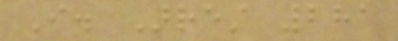I. Arrest 281
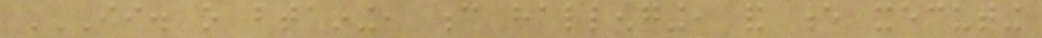II. O BTAINING, C HALLENGING, AND E XECUTING
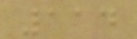114
